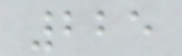225
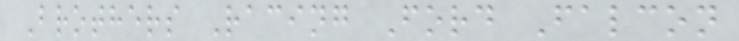Brothers Racing Ford Falcon
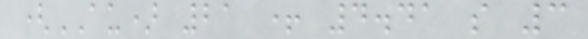(AU) 21 + 4.41 s 3
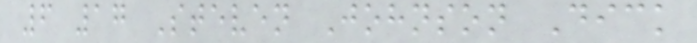6 17 Steven Johnson Dick
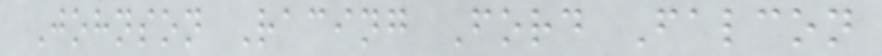Johnson Racing Ford Falcon
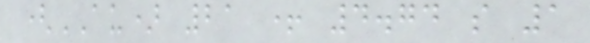(AU) 21 + 4.74 s 1
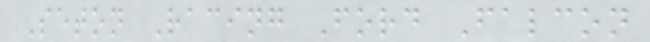Seton Racing Ford Falcon
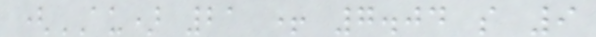(AU) 21 + 7.04 s 9
